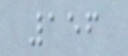156
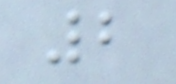2
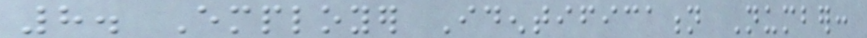8. Employer Identification Number:
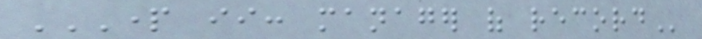PART II: MANAGER OF RECORD
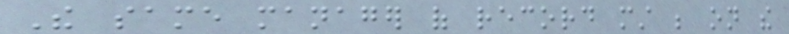The same manager of record must be on the
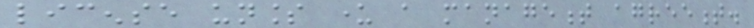license unless under a management agreement.
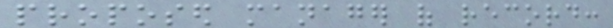proposed manager of record:
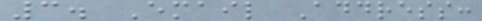3. Email Address:
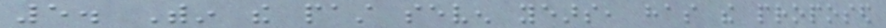5. Within the past seven years, has the proposed
